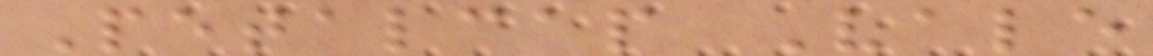Petalcap Vale
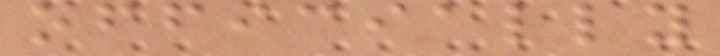officially
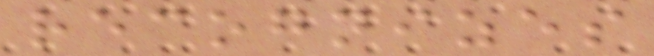recognizes
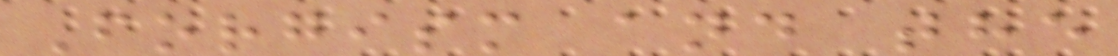Forgism and the
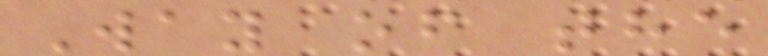Way of the
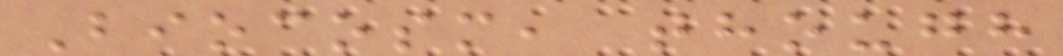Biocosm, though
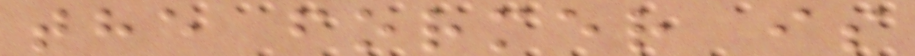the former is
